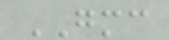GMC
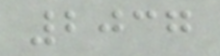2037
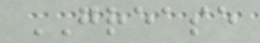GREASE
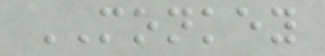MONKEY
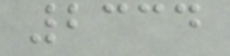2334
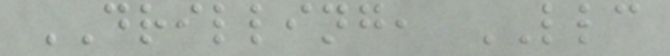DRILLING, LLC
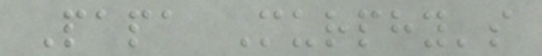Papa Murphy's
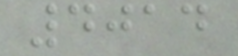4014
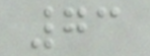73
